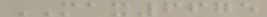MAX6675
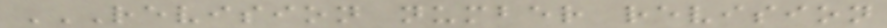REVISION NUMBER REVISION
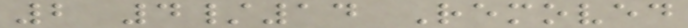2 4/14 Removed
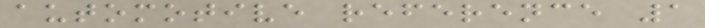automotive reference 1
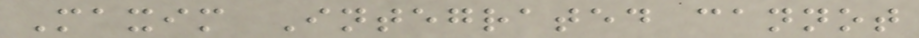Maxim Integrated cannot
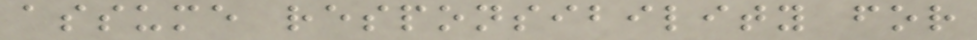assume responsibility for
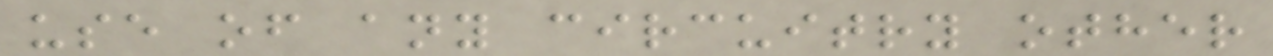use of any circuitry other
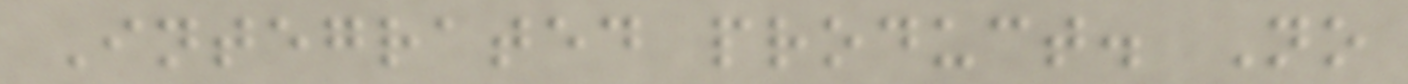Integrated product. No
